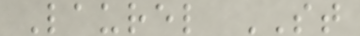Laurel ST
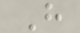H
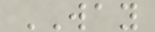WAY
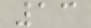13
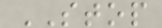STOP
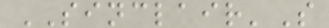SINCLAIR'S
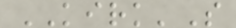KIRK'S
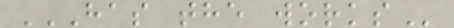HAS THE WORKS
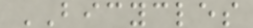BICYCLES
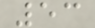53
